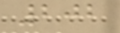202
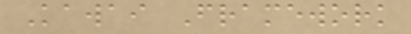Kawai Framework
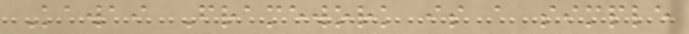Kawai Framework is a simple
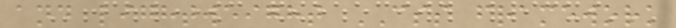and lightweight CSS framework
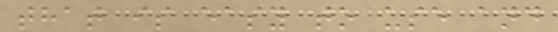that is easy to use and
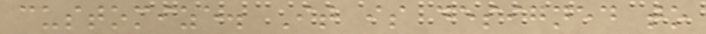customize. It is designed to
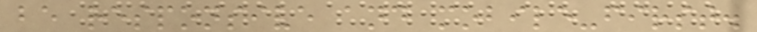be responsive and mobile-first.
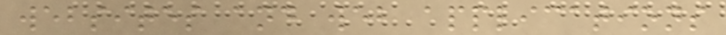websites and web applications
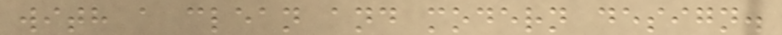with a clean and modern design.
